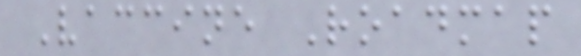Vaccine Roadmap
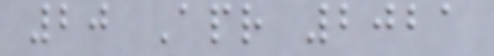20 Apr 2021
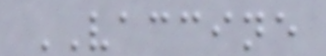VACCINE
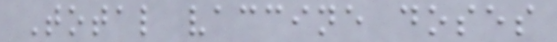Total vaccine doses
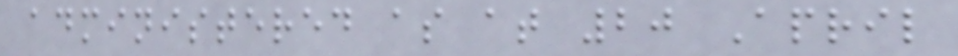administered as at 20 April
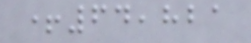+64,821
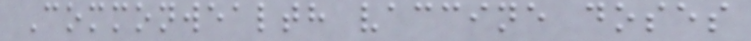Commonwealth vaccine doses
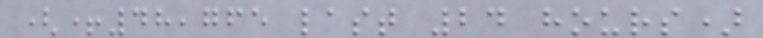(+48,765 last 24 hours)
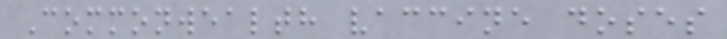Commonwealth vaccine doses
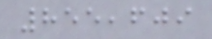855,609
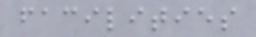facilities
